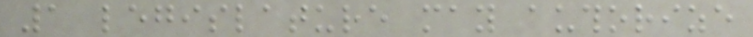1 legislature may authorize
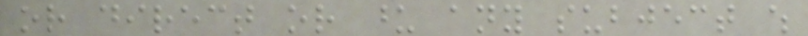or direct or upon any subject which
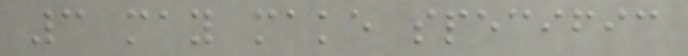3 may make specific
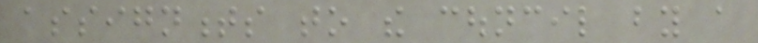assignments to the council by a
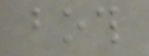both
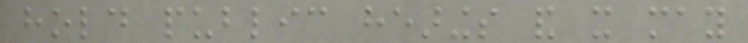hold public hearings and it may
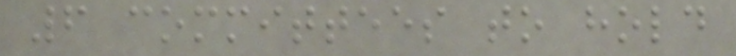6 committees to hold
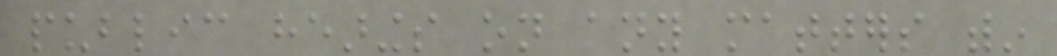public hearings on any matters within
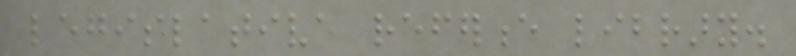legislative reference library.
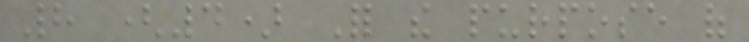8 (4) For the purpose of
